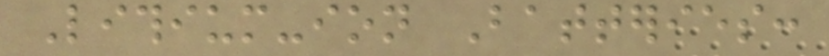Lithium-ion Batteries:
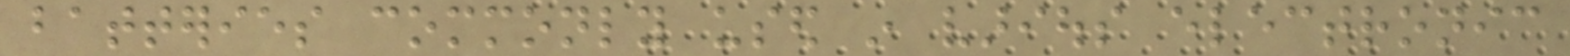batteries commonly used in various electronic
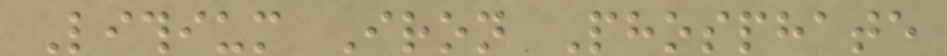Lithium Iron Phosphate
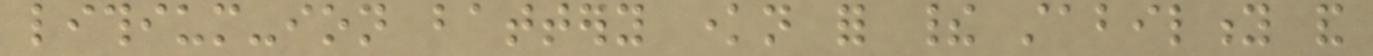lithium-ion battery known for their stability and
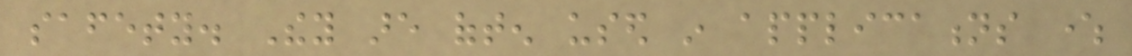safety. They are often used in applications where
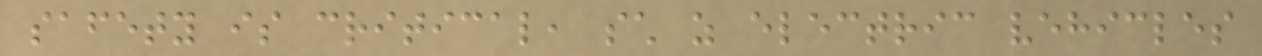safety is critical, such as electric vehicles
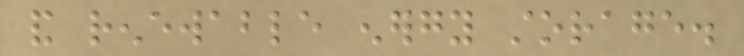and renewable energy storage.
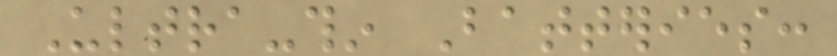Ultra-thin Batteries:
